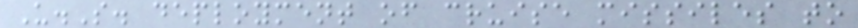U.S. deployment of cruise missiles to
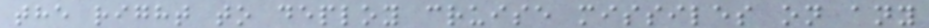the right to deploy cruise missiles on any
